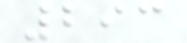293
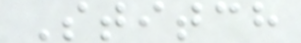Stitch
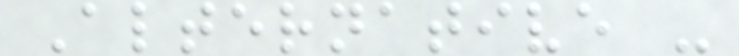Alternative -
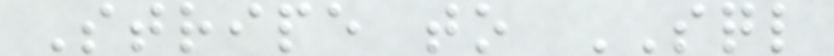Stripe to SQL
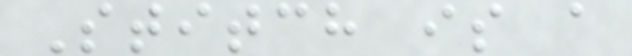Stitch is a
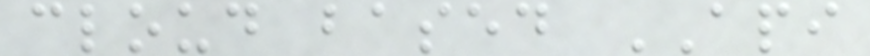cloud based API
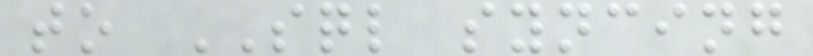to SQL syncing
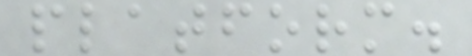platform.
